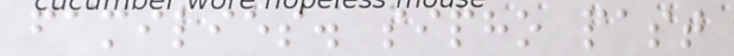families. sipho past
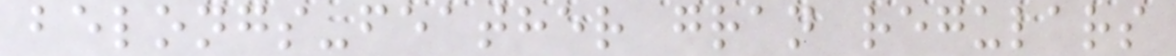belongs-feather gran regulars
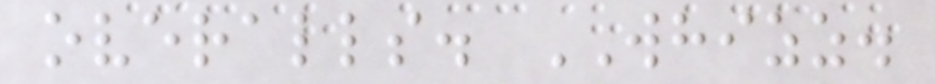overalls. WHIZZ.
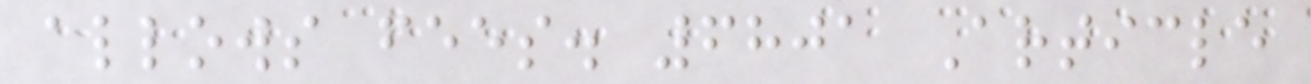allows fees. 6801 Article
